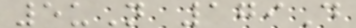5uN 179D
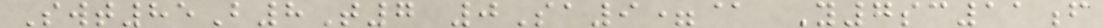Swt85B8T7 0Sa9=@ Y7sc11f
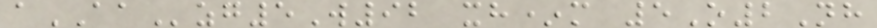aAAzg5W92 xh*m 5O2Nh
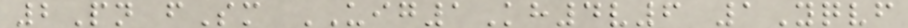2Pn fSm UIG1Kh4v6 1Yqvf
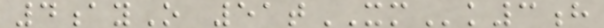4ayO 51tXMk3h
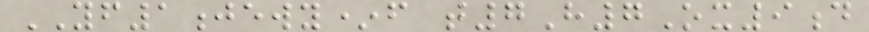YF1jewy*f t7H7Ox9d
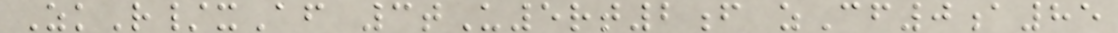ZkR/xAf 3tU5rt2f zCf0a85
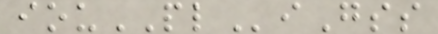iouPLiGss
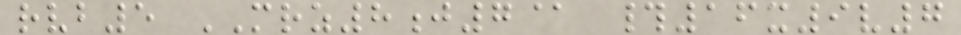rvb5 MRZ8j7@ #16x9v7
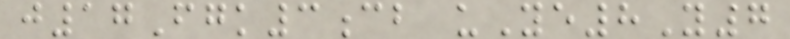j17Fgk3cb uYe8Y7
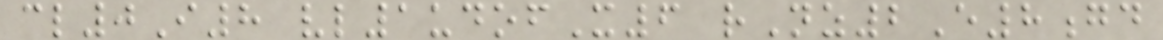cl0I8 vl1udofX6 rNz2E8gd
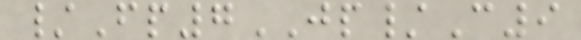/Fp7JP/C9
